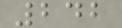242
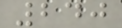240
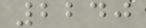2240
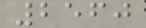2560
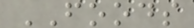FOODS
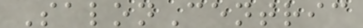SalonCentric
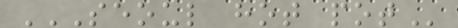SEOUL HOT POT
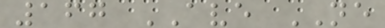167 AVE NE
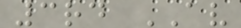3rd AV
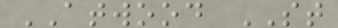ATWOOD ST
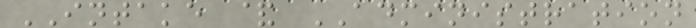INTAKE & ADMINISTRATION
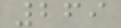269
